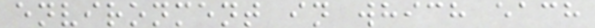environment in which each
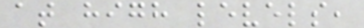at high levels,
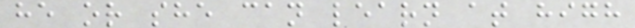he or she can learn at high
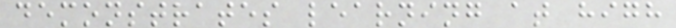demonstrates learning at high
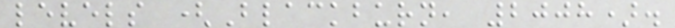levels (Blackburn, 2008).
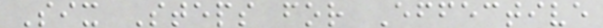Six Steps for Effective
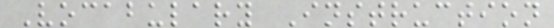Vocabulary Instruction
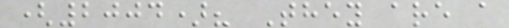(2004)? They are a
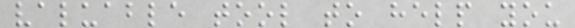valuable tool to help you
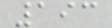193
